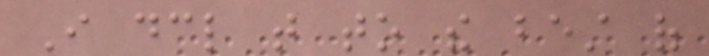I declare that to the best of
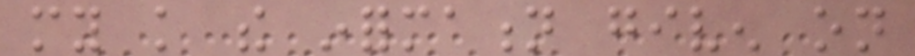my knowledge the information given on
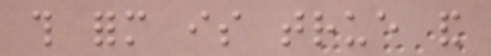this form is true and
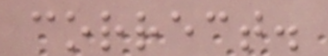correct.
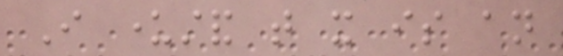I understand that it is an
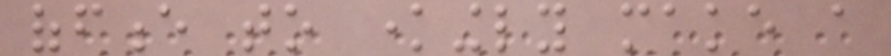offence to knowingly make a
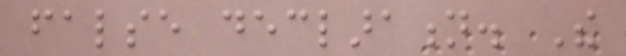false declaration. The
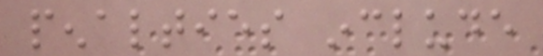penalties include
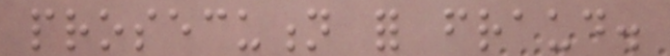prosecution for fraud.
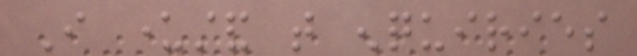I understand that enquiries
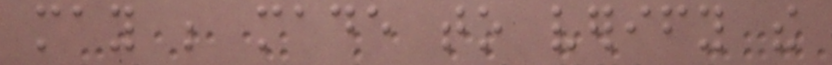may be made to verify the
